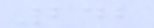242
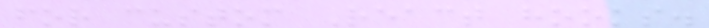for custom React hooks.
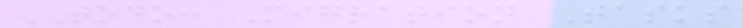TODO: Migration Tasks
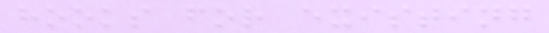hooks for existing
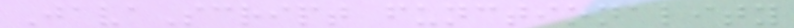JavaScript functionality
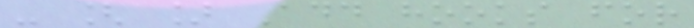- [ ] Add hooks for
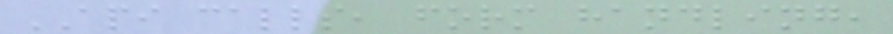API calls, form handling,
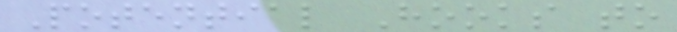Potential Hooks to
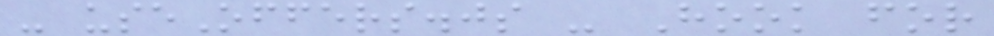- useOffers.js - Hook for
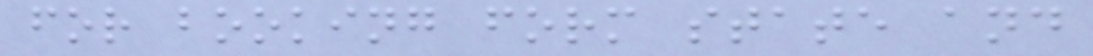for booking form state and
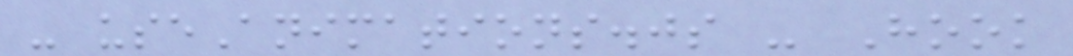- useAnimations.js - Hook
